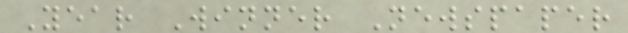Year Winner Newspaper
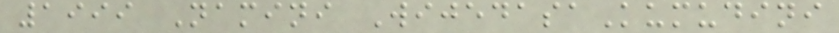1999 Namini WijedasaKumudini
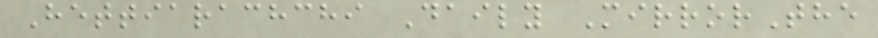Hettiarachchi Daily MirrorThe
